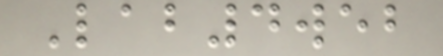Lab4web
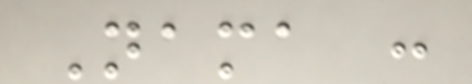Nama :
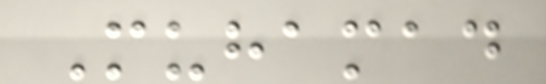Muhamad
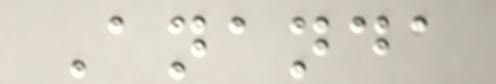Ananda
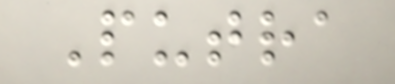Putra
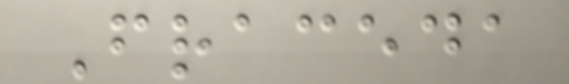Fraceda
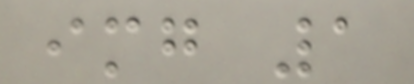img 1
